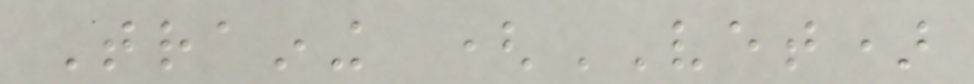Training (VET)
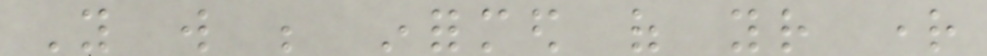You will be informed of your right
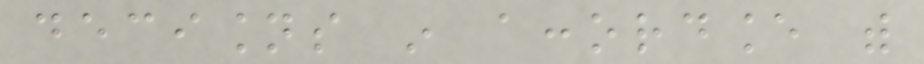decisions in accordance with
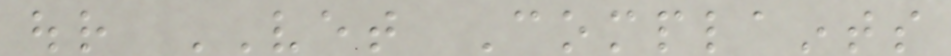our VET Complaints
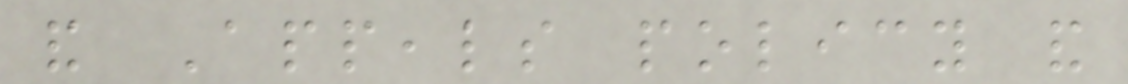and Appeals policy and
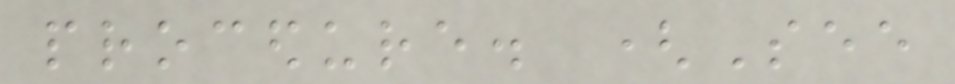procedure. (See
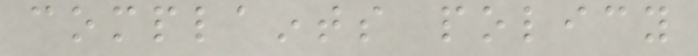complaints policy
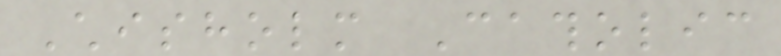Chisholm Catholic
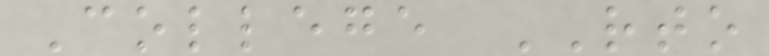College RTO
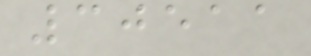30511
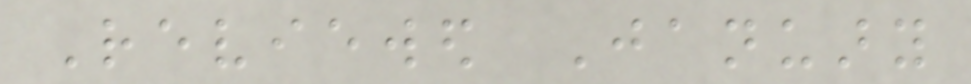Reviewed January
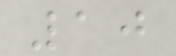10
